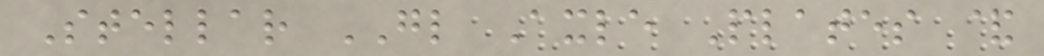Stellar GL Axle Plates &
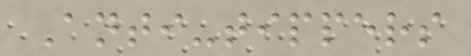Anti-tippers
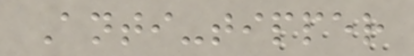Anti-tipper
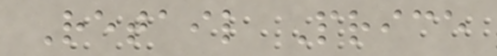Retail Price
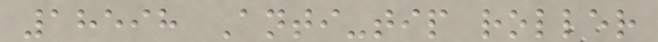18598 Anti-tip roller
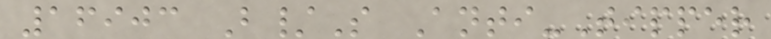16903 B/S Anti-Tipper
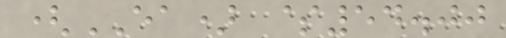(EA) $54.00
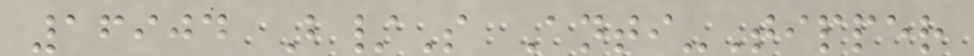16904 B/S Anti-Tipper
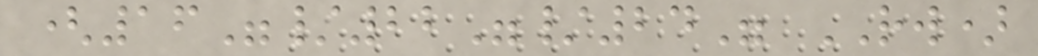(16"/22"/24" RW)
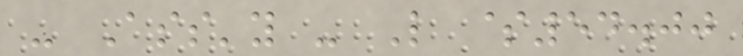- Ass'y - L $54.00
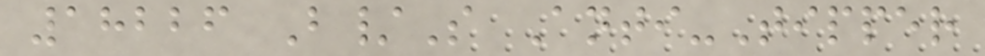18226 B/S Anti-Tipper
